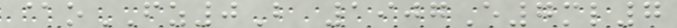@oFZ0B 1907E7ml7
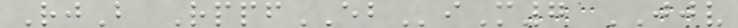RjB RppfEBiM7 JJV
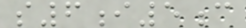s6i5c
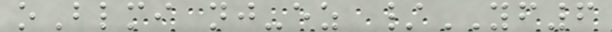oBlmi nj-ez /YF6
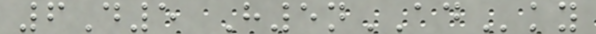6D5 H5nADky
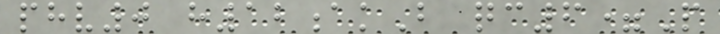phv0 h12akB qc6=P
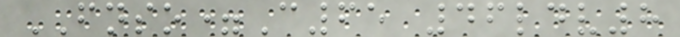FNSO=C65 46ldv8
